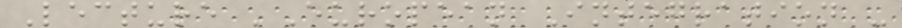Lecture 'European Integration -
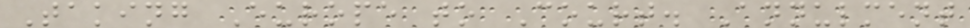Taking Europe to Court. Annulment
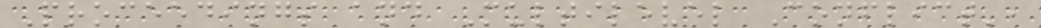Proceedings and Multilevel Conflict',
